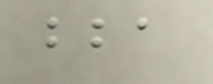bba
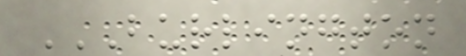BURLINGTON
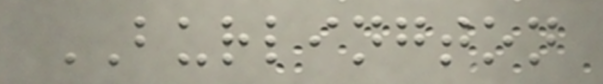BURLINGTON
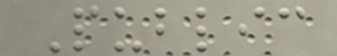Public
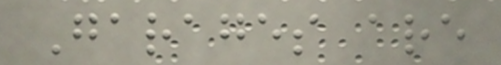Garages are
